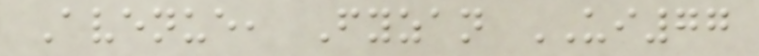Avenue, Fyzan UI77
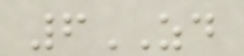6ZD
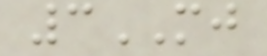3MJ
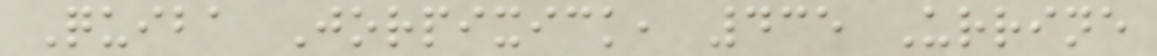Quiba Jorpixick, 435 Urrine
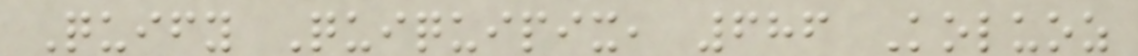Quify Quiquipix, 686 Koluoz
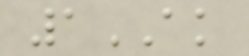1AK
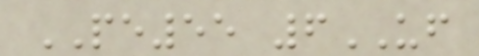PE55 6UF
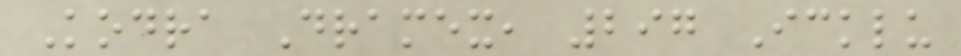Kodra Dramex, 297 Icklu
